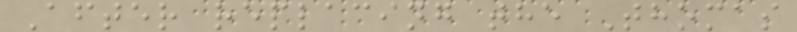After replacing the Thomas
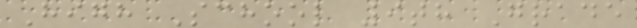High School 9th Grade
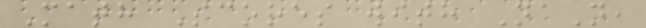Math Scores with NaN,
